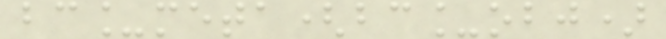bc_meta(bc_obj)
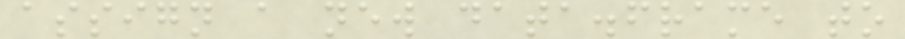assign a new data.frame to
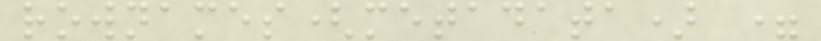rownames(metadata) =
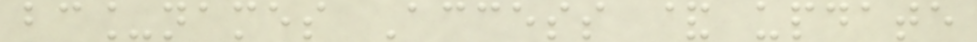bc_names Access & update
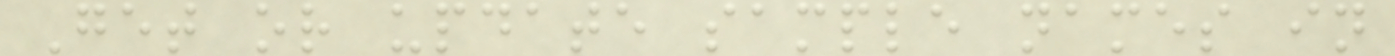Get or update sample names in
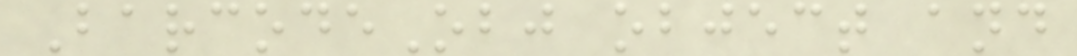BarcodeObj object and
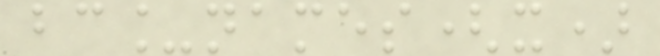bc_names(x)
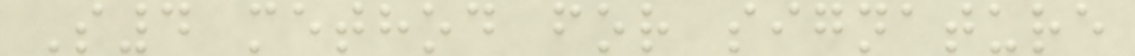S4 method for signature
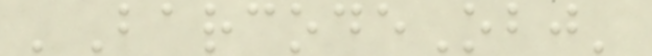'BarcodeObj'
